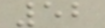52
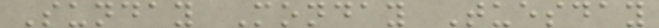Sunday Monday Tuesday
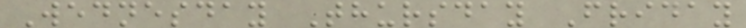Wednesday Thursday Friday
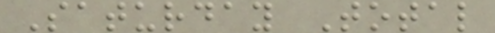Saturday Total
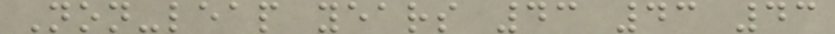Non-leap years 43 43 43
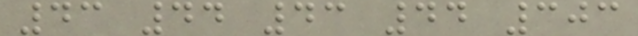43 44 43 44 303
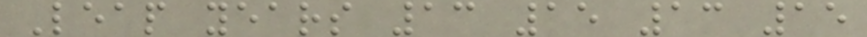Leap years 13 15 13 15
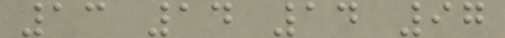13 14 14 97
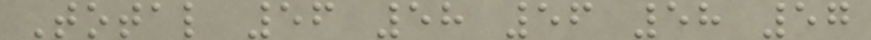Total 56 58 56 58 57
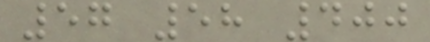57 58 400
